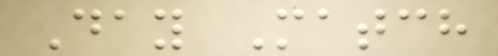Day Match
